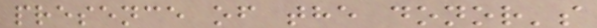presence of the donor's
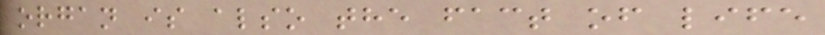organ is also the fact of life
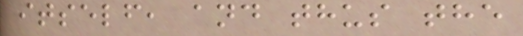itself, and thus the
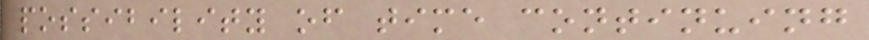possibility of time continuing
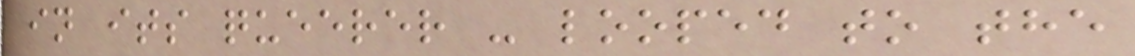in its queerer - looped to the
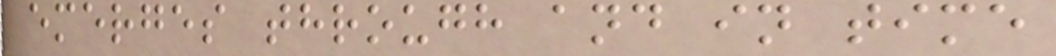emerges through and in time
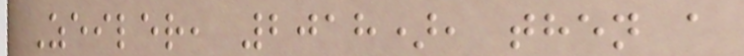Zeiler, 2018), then a
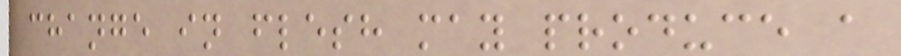change in flesh may produce a
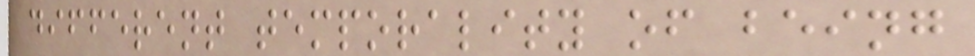different temporality of being
